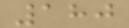180
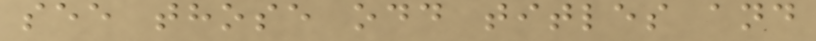see those odd titles and
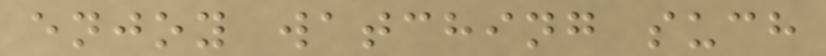enjoy watching such
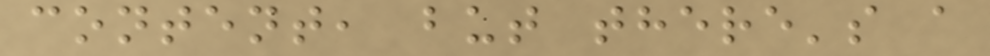content, but there's a
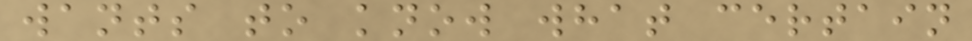wants to know what certain
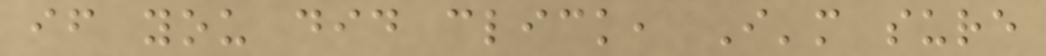if you did click, I'm sure
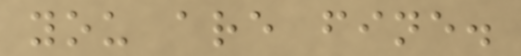you are fine.
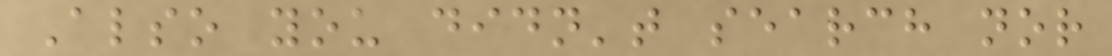Also you didn't search nor
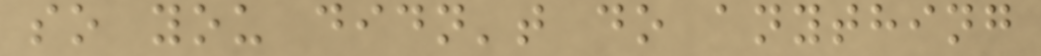so you didn't do anything
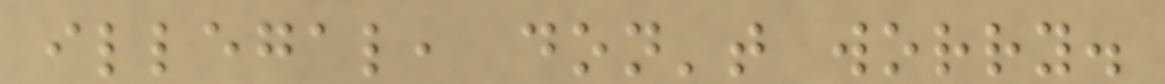illegal, don't worry.
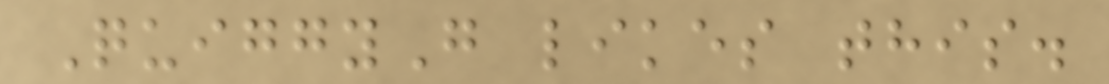QuiggyG likes this.
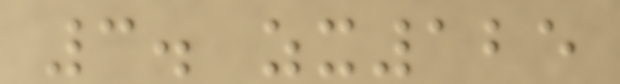3. zx125
